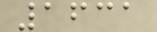1631
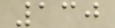130
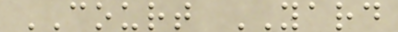COURT YARD
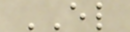EL
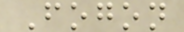Fogon
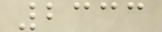2333
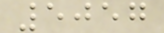5057
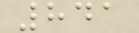841
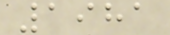1981
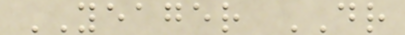YEAGER DR
